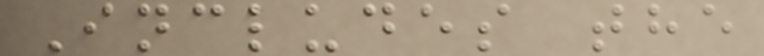Includes the
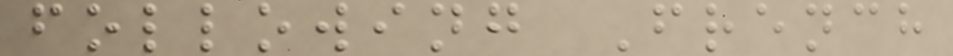following French
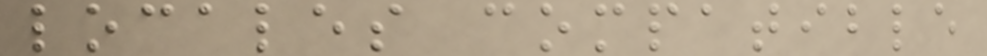locales compatible
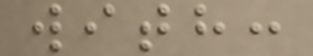with:
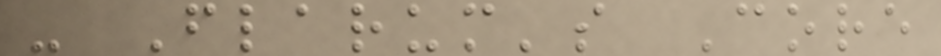- Flarum's Core
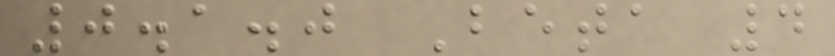0.1.0 Beta 4
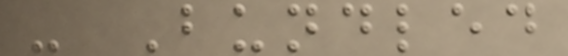- Bundled
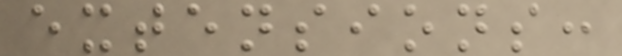extensions:
